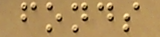fonds
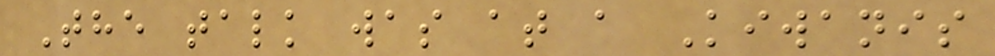The talk was at a Kiwanis
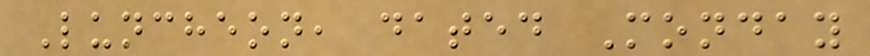Luncheon, dated Monday
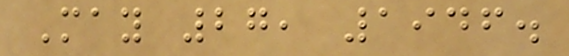May 27, 1946.
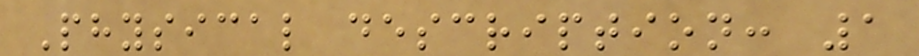Physical description: 1
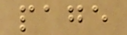page
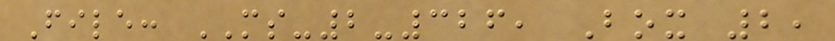File: MS-2-326, Box 2,
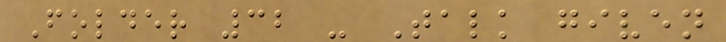Folder 32 - Talk given
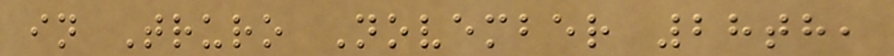in Truro November 28th,
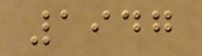1947
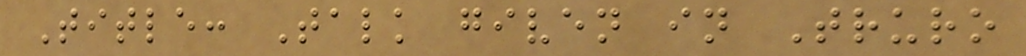Title: Talk given in Truro
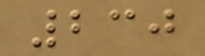230
